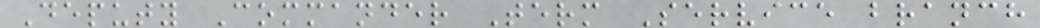Deputy Commander Term Service branch
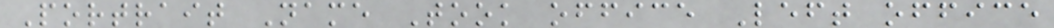Portrait Name Took office Left office
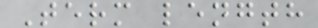Term length
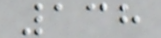138
